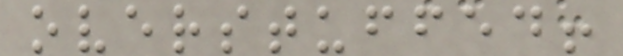overstuffed!
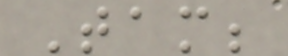Tam;
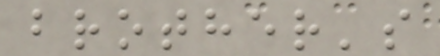brother's
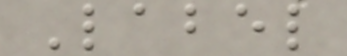Label
